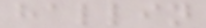hallin
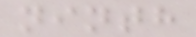ninth
